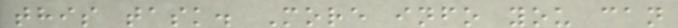this task. More info you can
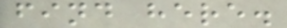find here.
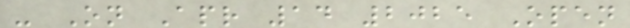- On Apr 14 2025 Open
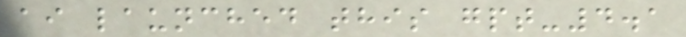ai launched this gpt-4.1
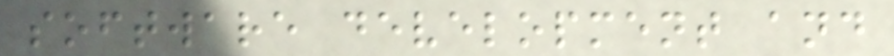software development and
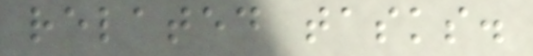related tasks.
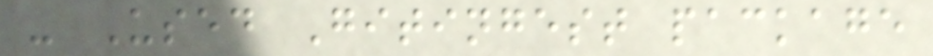- Used Gitingest package
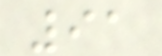91
